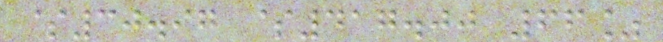$30.97 $417.00 66%
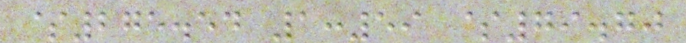$275.54 1:59 $79.70
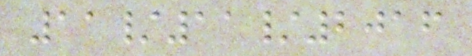11/11/2016
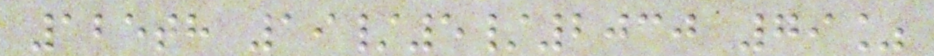125th 19/5/2030 79%
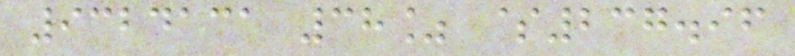9324131 38% $237.96
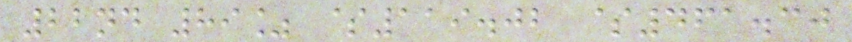22nd 89% $119.02 $461.30
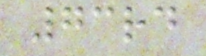73rd
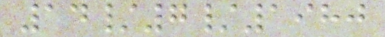14/7/1980
